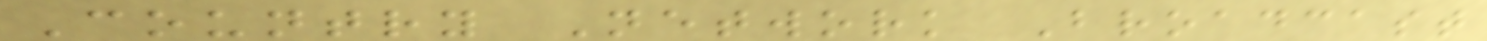Country Network Broadcast
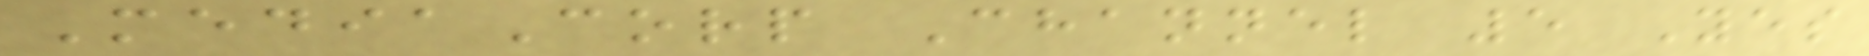MediaCorp Channel 5 Yes
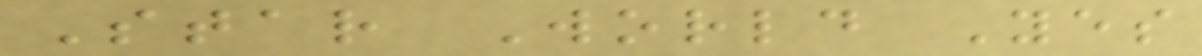Star World Yes
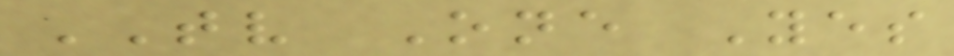TV One Yes
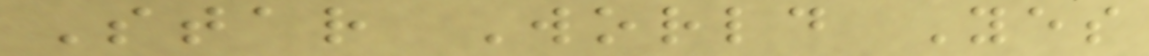Star World Yes
